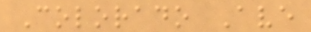Colorado Ave
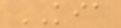KIA
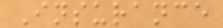Insurance
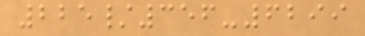225/356-6299
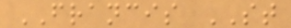FRANCIS ST
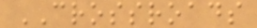CROSSROADS
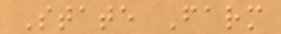State Farm
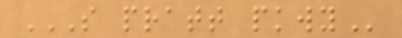S PRATT PKWY
